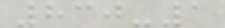830-1
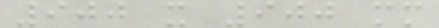900 x 900 mm
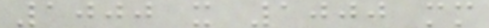1000 x 1000 mm
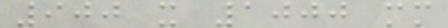900 x 1000 mm
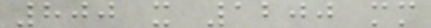800 x 1200 mm
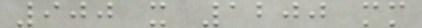900 x 1200 mm
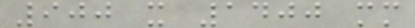900 x 1400 mm
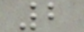2
